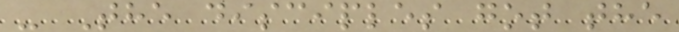- The disciples got the
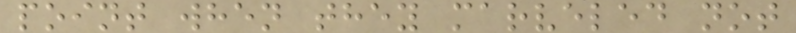point when they marveled not
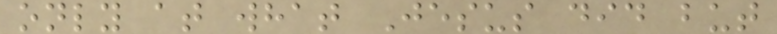only at what Jesus did but
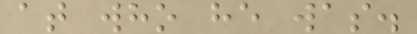at who he was.
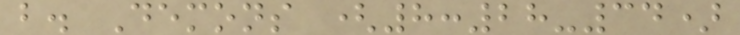b. Demons (8:28-34)
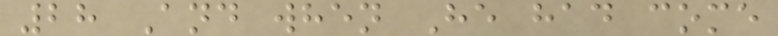28 And when He had come
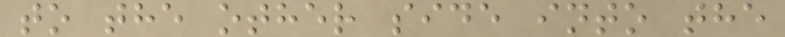to the other side into the
